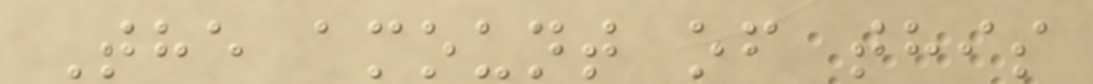The amount of this
